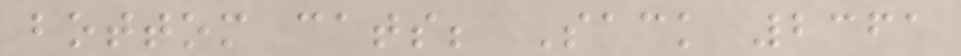bottom cats; Sack 2361
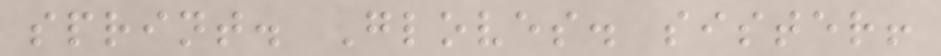sprint. Gloves. sister!
